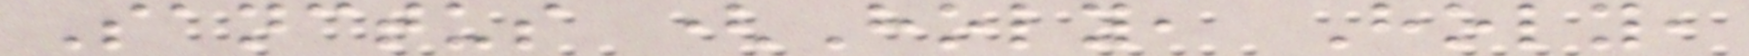Sanctus (Holy, Holy,
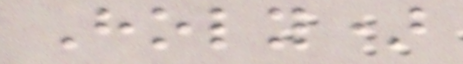Holy)
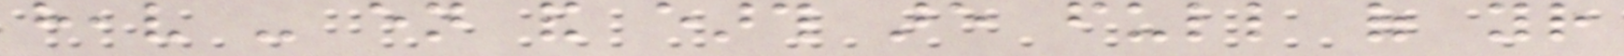heav - en and earth are full of your
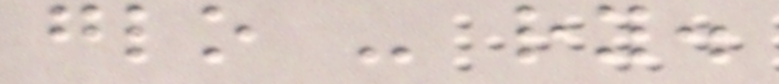glo - ry.
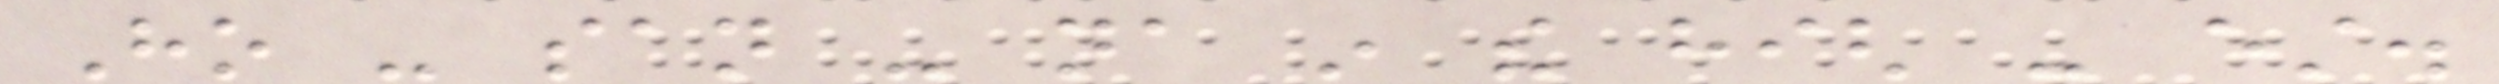Ho - san - na in the high - est.
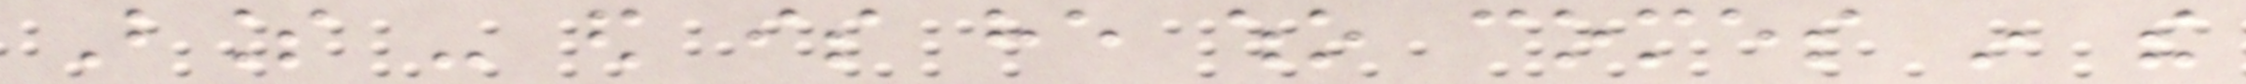Bless - ed is he who comes in the
